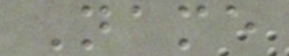Name
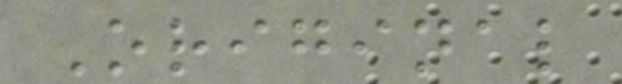Original
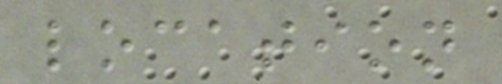location
